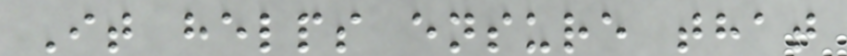It helps ensure that
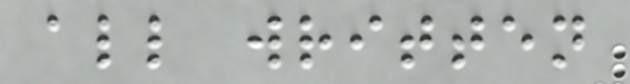all written
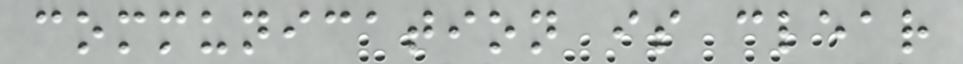communication is clear
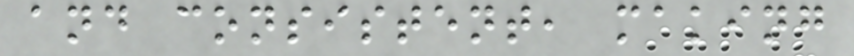and consistent, making
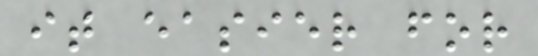it easier for
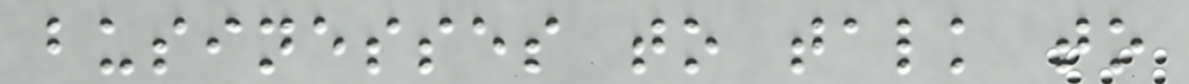businesses to talk to
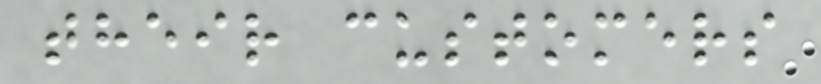their customers
